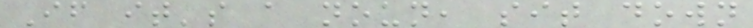If it's a noun, sit down
